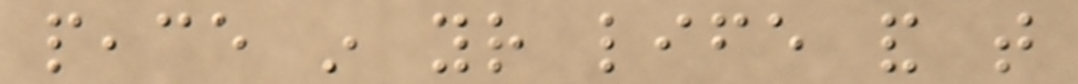peace in your life and that
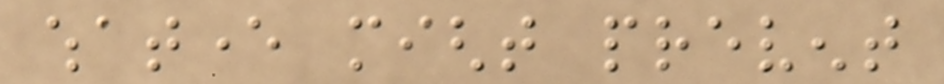whatever might prevent
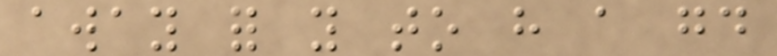away for you to have a good
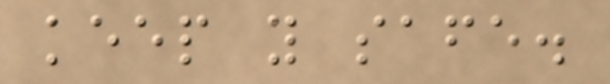keep you safe.
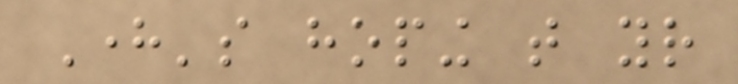Here's hoping that your
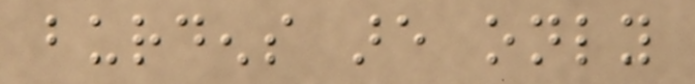burdens are only
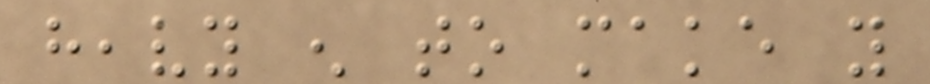heavy enough to make you
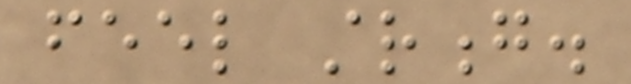feel strong.
